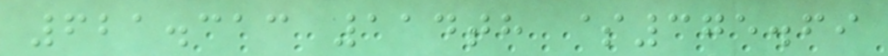621.313 114th $375.69
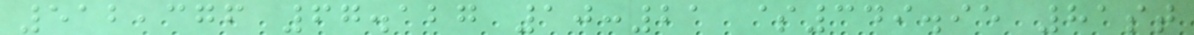512,376 67.127 10:21 $349.95 81st
